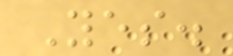Yes.
